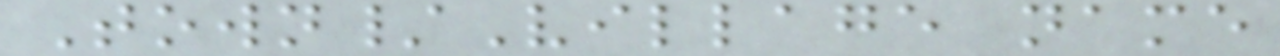Town/Village name
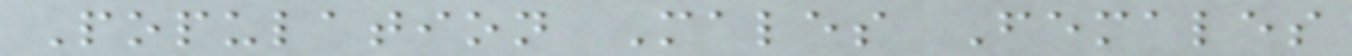Population Males Females
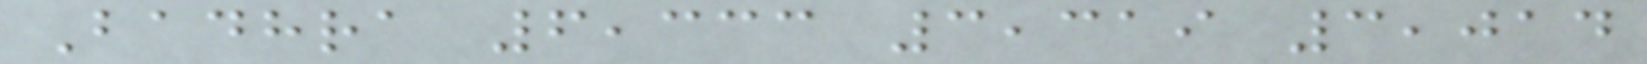Badhra 6,333 3,319 3,014
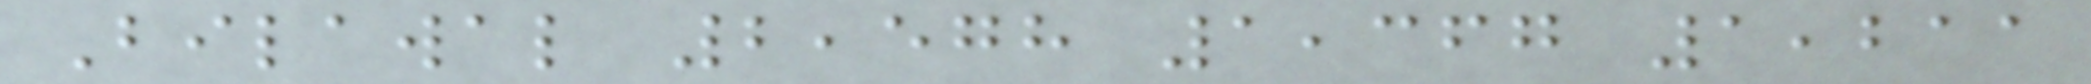Bilawal 2,578 1,367 1,211
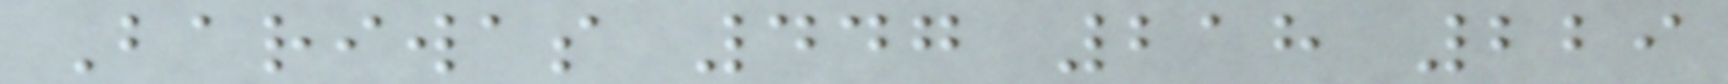Bariwas 447 218 229
